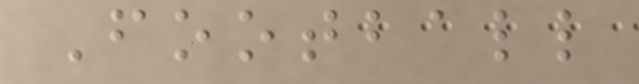Football
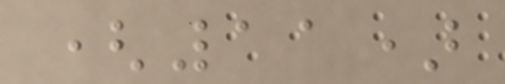(11)
